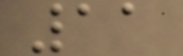11
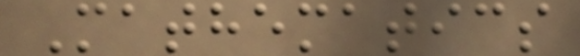Mathematics
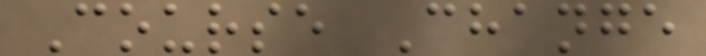Course Change
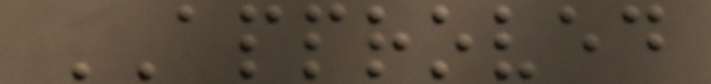APPROVED
